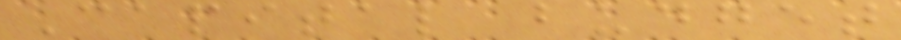Capital budget
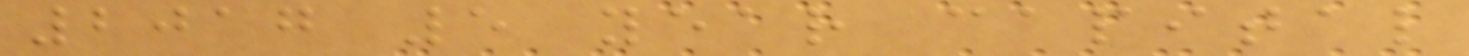2017 5 year capital
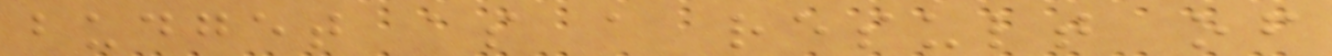budget as a result of
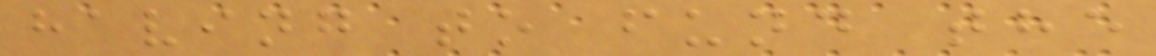having to fund the
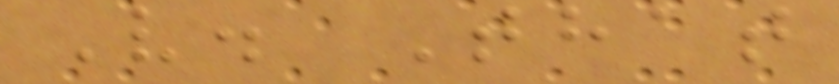V. That
